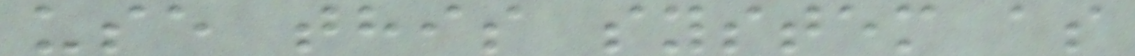use this system as
